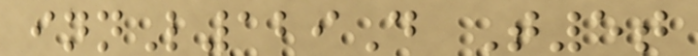innL129D T5t
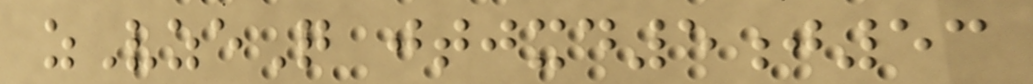zVzeQ jtjxd5j53
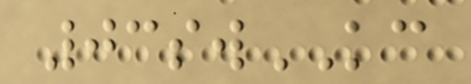03swKC
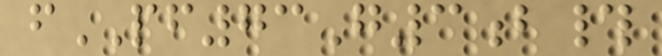fPF73G3b#
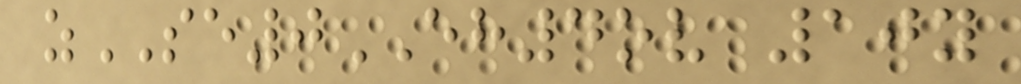zSE0EH4ov 10y
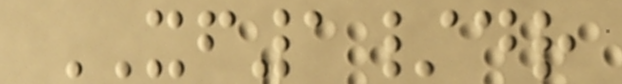XF1/dr
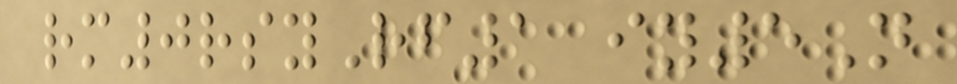rm0rsyRf1 iy5N
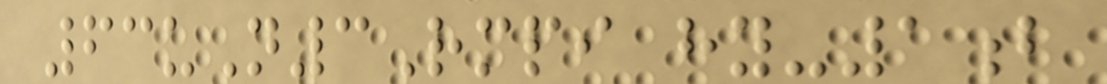63uN3Rmpi hy-1b
